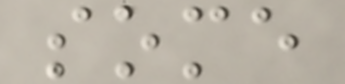some
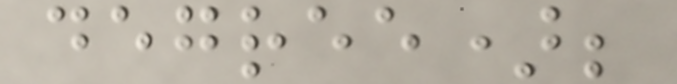degree);
